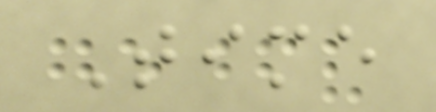Time
